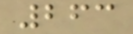263
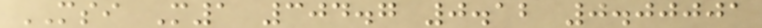MSI M1 304.7 0.12 0.00001
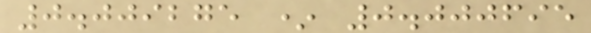0.009275 * 0.000695
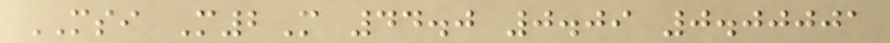MSI M2M 44.0 0.09 0.00001
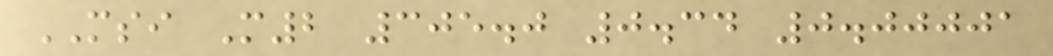MSI M2 305.0 0.34 0.00001
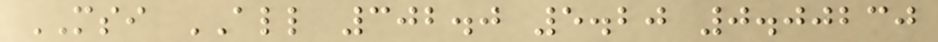MSI ALL 302.0 5.20 0.00230
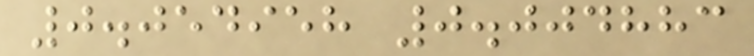0.054958 0.004883
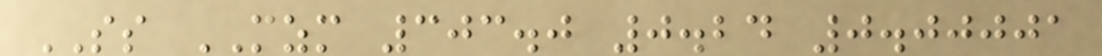SS MZM 303.0 0.24 0.00001
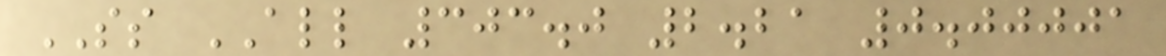SS ALL 303.0 2.21 0.00001
